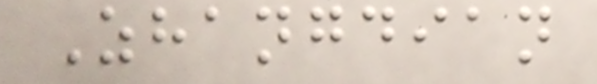Zhangdian
